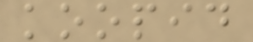koopid
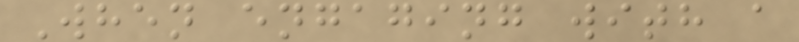When engaging with a
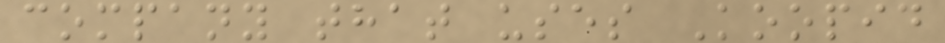company that uses Koopid
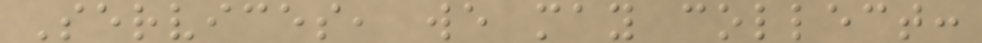Services, we may collect:
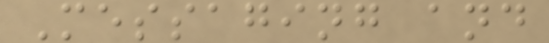Messaging and
